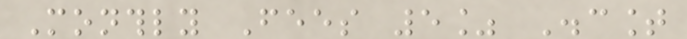Monthly Fees 5% Discount
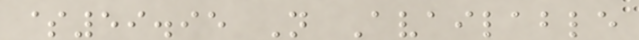$59.95 Not Available
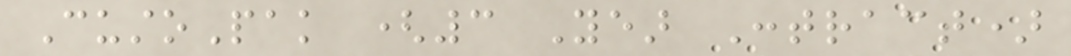CustoPak (3 Year Contract)
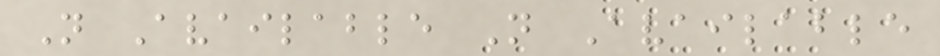Not Available Not Available
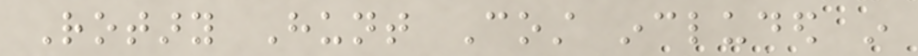Rotary Hunt Cost included in
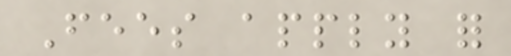Fees apply for
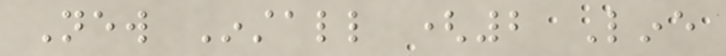New Install (2 Line
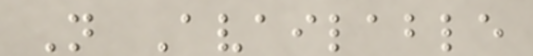Not Available
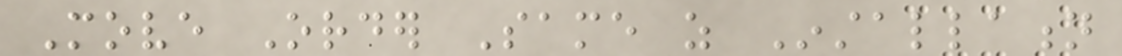Move Order Same as Installation
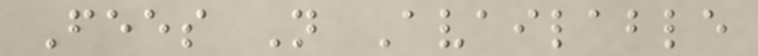Fees Not Available
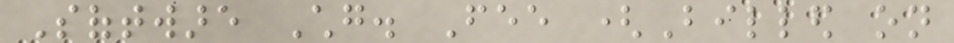Software Chg. Fee (Billed on
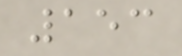153
